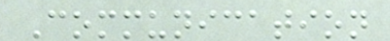Communication
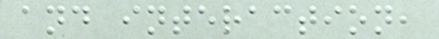and interaction,
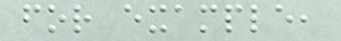for example,
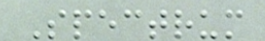Spectrum
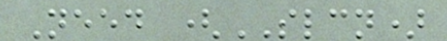Need (SLCN)
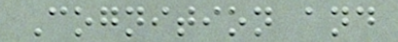Cognition and
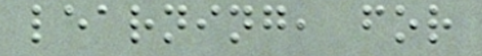learning, for
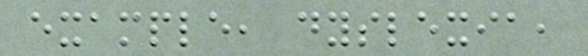example, dyslexia,
